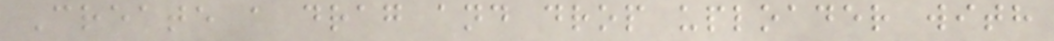Create a drag and drop uploader with
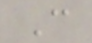C
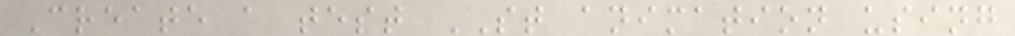Create a test ST animation using
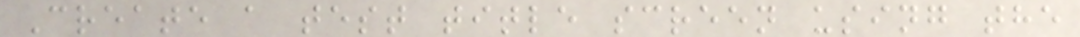Create a test title screen using the
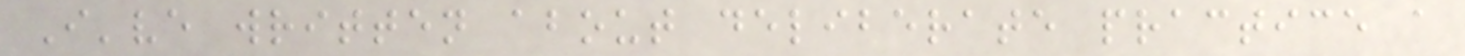I've written about deliberate practice a
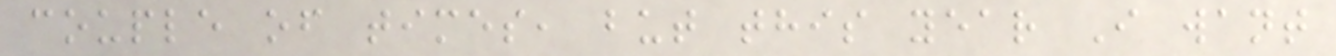couple of times, but this year I want
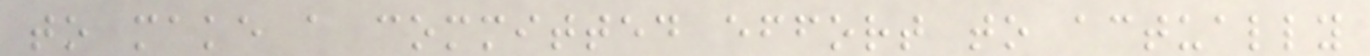to make a committed effort to actually
